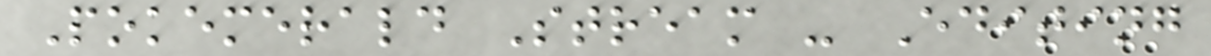Pokemerald Stream - Editing
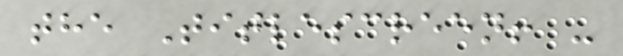the Titlescreen! -
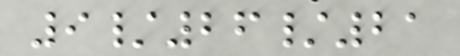9/26/21
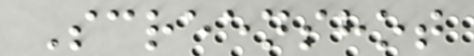Screenshot
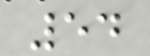54
